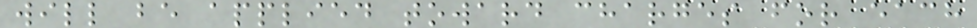will be applied toward charges for each
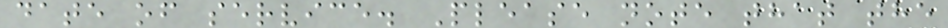date of service. Please note that the
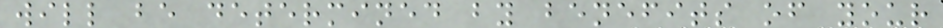will be determined by benefits of your
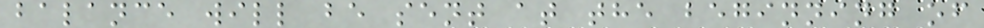balance will be sent at the beginning of
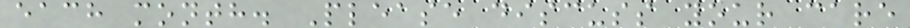each month. Please discuss your care
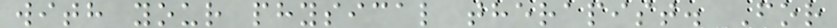with your physical therapist. For
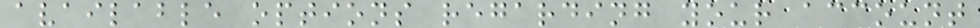available options regarding your account
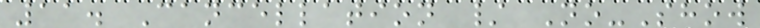11. Cancellation / No-Show
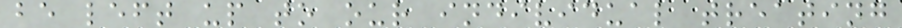be left up to our individual treating
